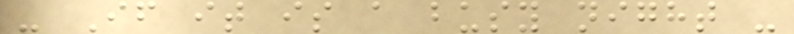- If it is a busy night -
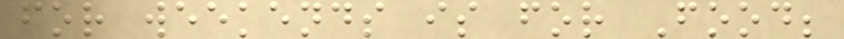for weekends is for Food;
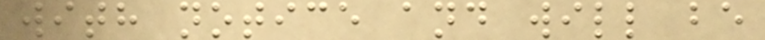with notice and will be
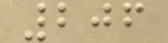206
